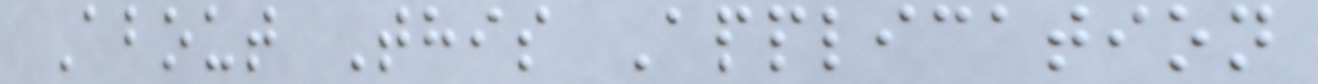About This Application
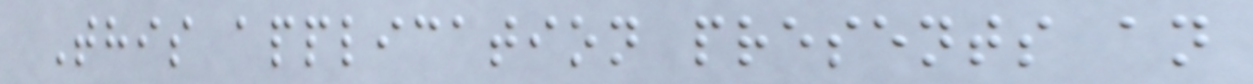This application presents an
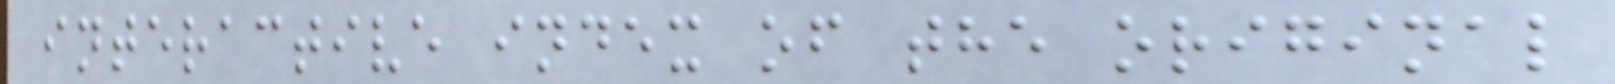interactive index of the original
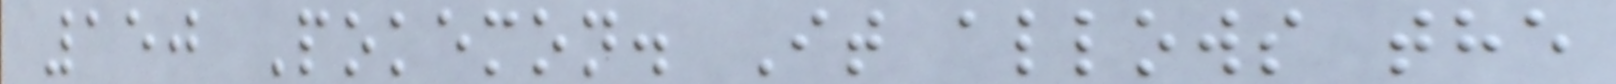150 Pokemon. It allows the
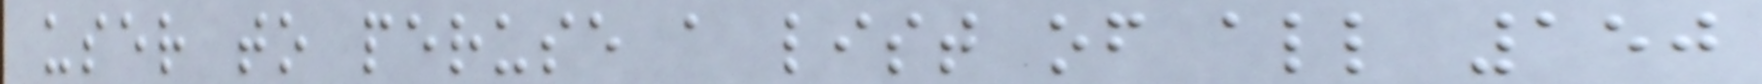user to peruse a list of all 150
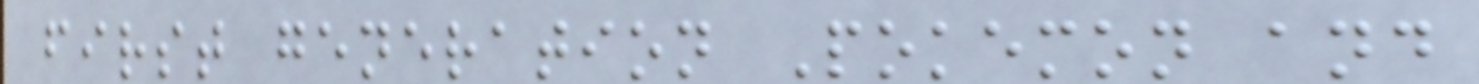first generation Pokemon and
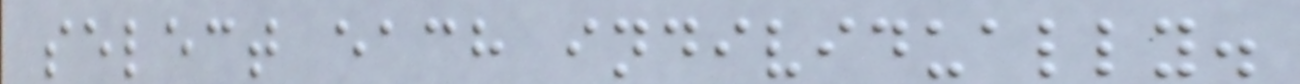select each individually.
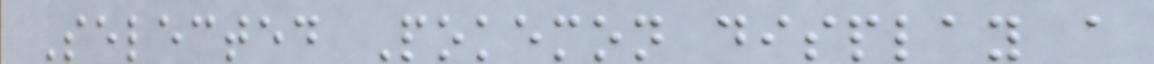Selected Pokemon display a
